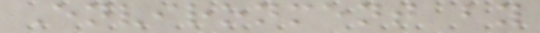Environment by
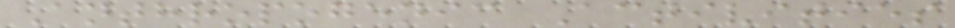Anthropogenic Activities
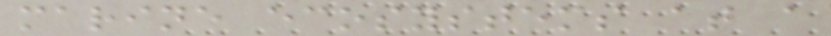marine ecosystems at a
